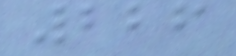226
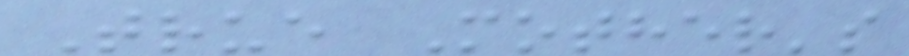True Mother's
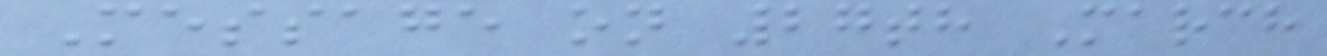Message on 27th March
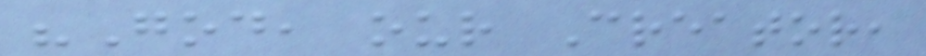"God, our Creator,
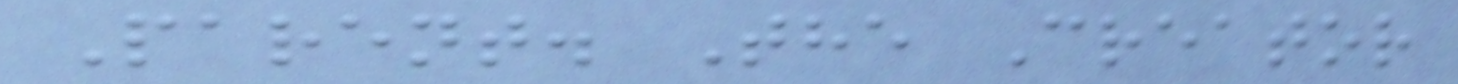Parent. The Creator
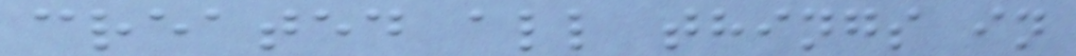created all things in
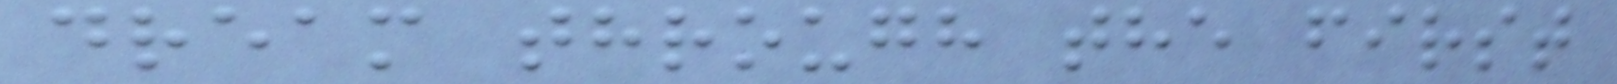dream through the first
